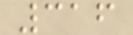316
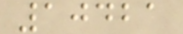10421
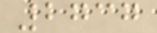2737
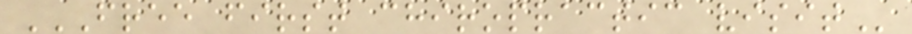FREE FIRST CHIROPRACTIC VISIT
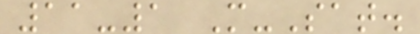11-1 M-Sat.
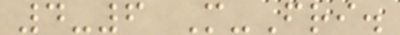4-6 M-Fri.
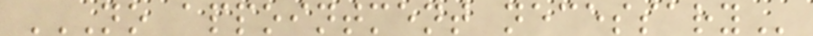NO APPOINTMENT NECESSARY
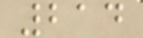214
